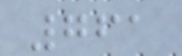761
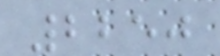2250
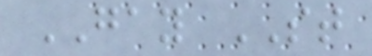GAY ST
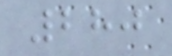280
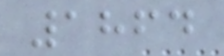1864
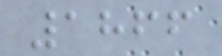1866
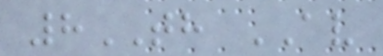8TH AV
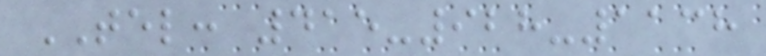TEL: 415-928-1138
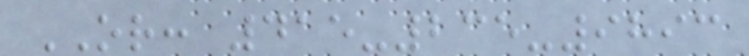OR: 415-235-9893
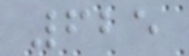625
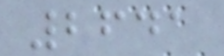2641
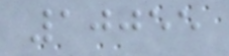10055
